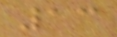13
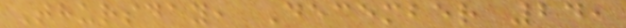Thursday, December 24,
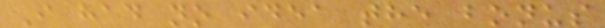I had no idea the bonus
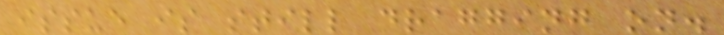issue is still dragging on.
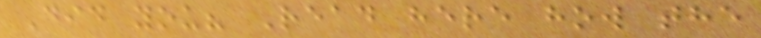Did you? Read here how the
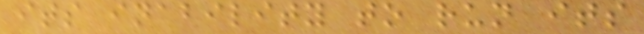its inability to run its
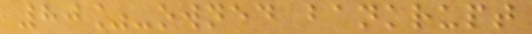80%-owned bankrupt
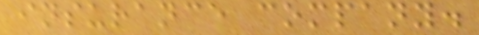insurance company.
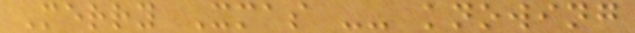Merry Xmas -- knowing
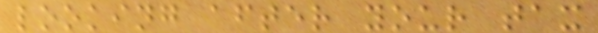looking after your tax
